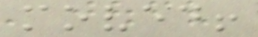moved!
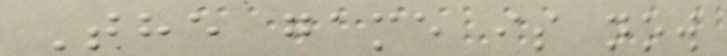The game is now
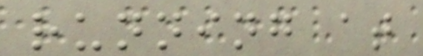running at
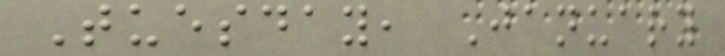Tuesday, January
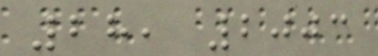28, 2003
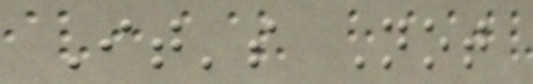It's Not
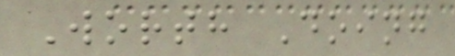Worth Doing
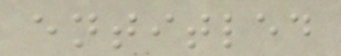entitled
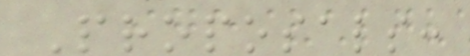Proposals:
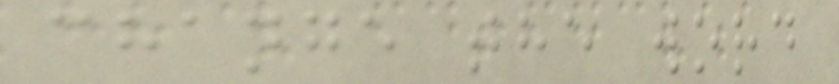change the word
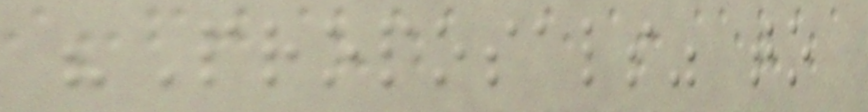"Proposals" to
